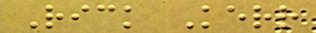Rick Kerr
